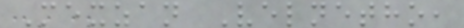Mexzan Velnetho,
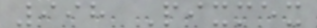998 Pixmex
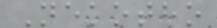Nekotho
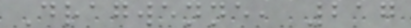Dragwenne, 217
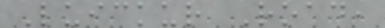Luickur Road,
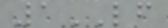1LF
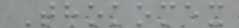Thokomex
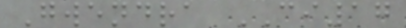Gwendra CI17
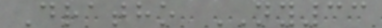Dratho NY33
